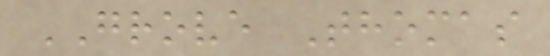GROVE Thomas
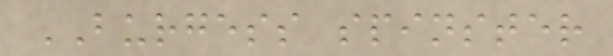BURGESS spinster
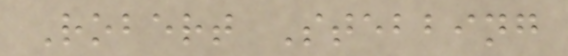Robert Stebbing
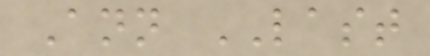Ann LAST
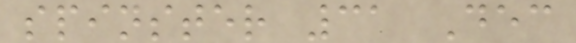spinster 31 Dec
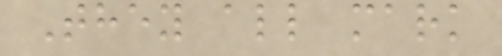They all mark
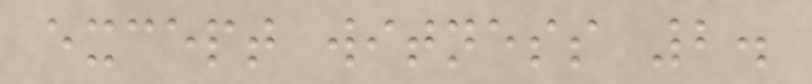except witness 2.
